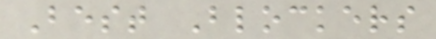Best Blockers
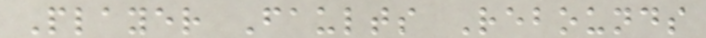Player Faults Rebounds
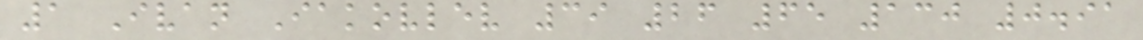1 Ivan Iakovlev 39 26 65 130 0.91
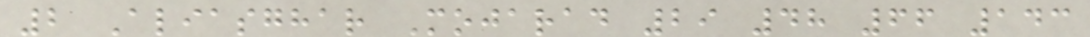2 Aliasghar Mojarad 29 48 66 143
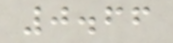0.66
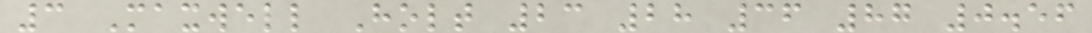3 Maxwell Holt 23 28 36 87 0.56
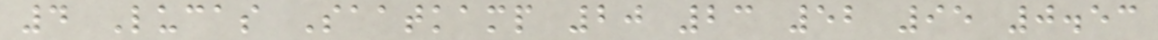4 Lucas Saatkamp 20 23 52 95 0.53
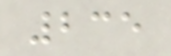235
